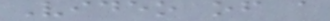Video of a
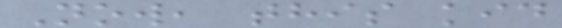Now, this kid
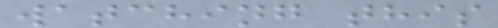watching this
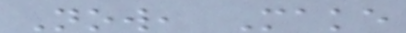Now, Make
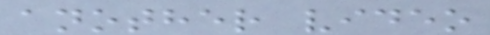another video
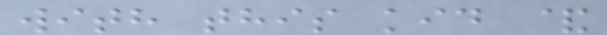with this kid &
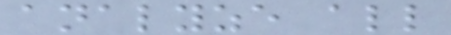analyze all
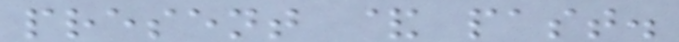present & past.
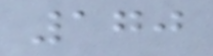170
